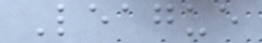League
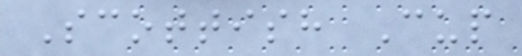Scottish Cup
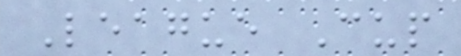League Cup
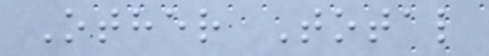Other Total
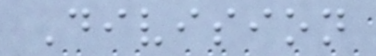Division
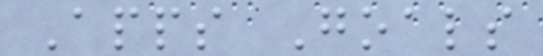Apps Goals
